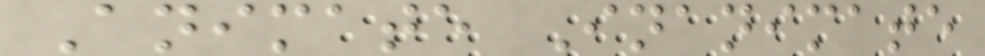Animate Inanimate
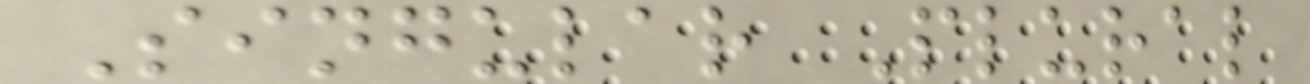Singular Plural
